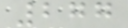277
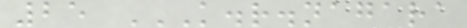25 K.R.NAGARA
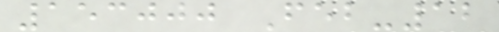153000 Feb-12
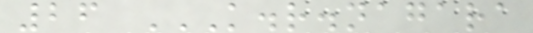26 K.R.NAGARA
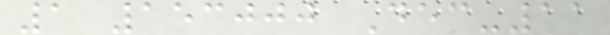1 153000 Dec-11
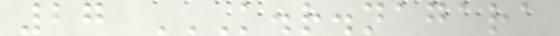27 K.R.NAGARA
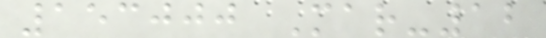153000 Mar-12
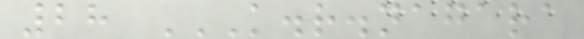28 K.R.NAGARA
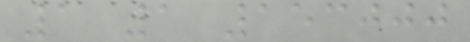1 1 153000
